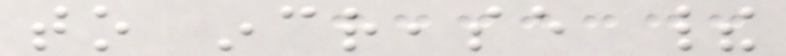to increase their
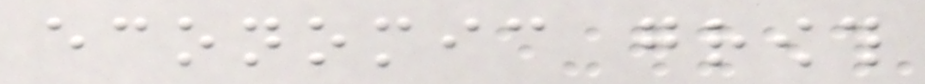economic growth
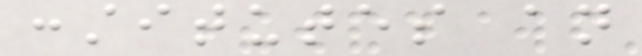constitutes an
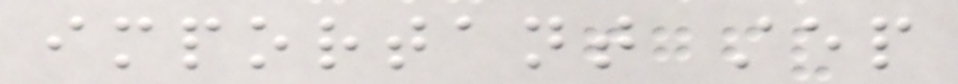important step
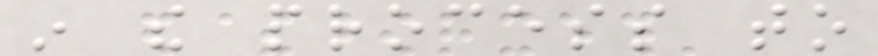in the process to
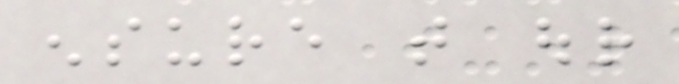ensure that our
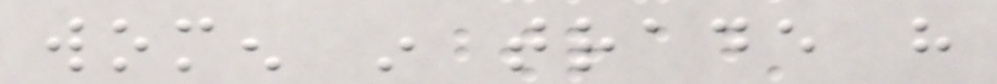women in trade have
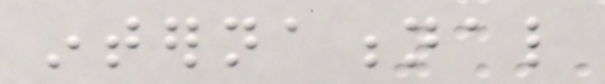international
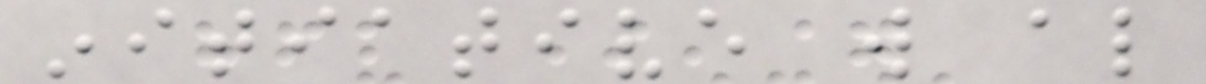initiative will also
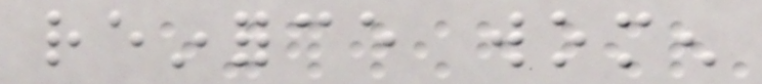reinforce women
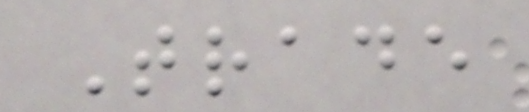Trade
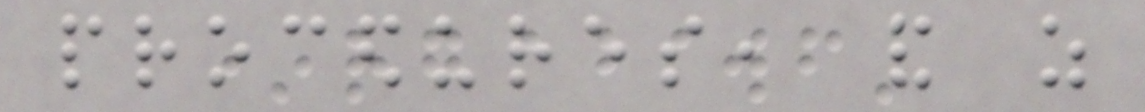procedures, and as
